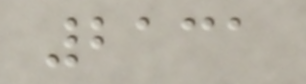2131
